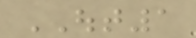OUT1
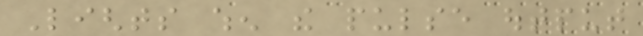Lights when the pulse output
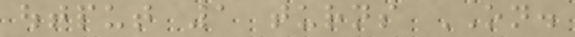output 1 turns ON.
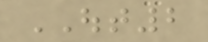OUT2
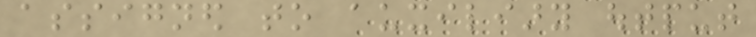assigned to auxiliary output
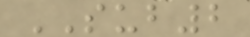SUB2
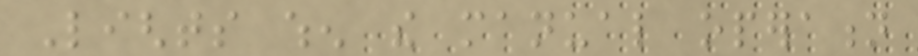Lights when the manual operation
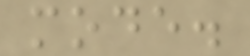mode.
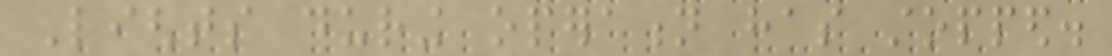Lights during operation has stopped.
